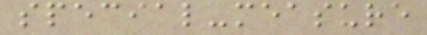special-measure
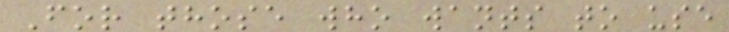For those who wants to use
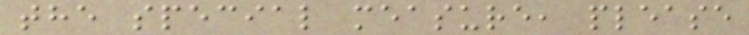the special measure, please
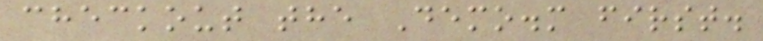checkout the Demo.m first.
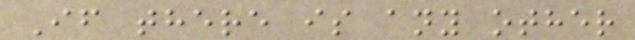If there is any other
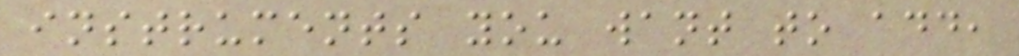instruments you want to add,
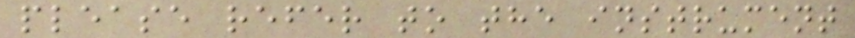please refer to the instrument
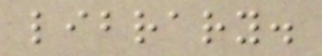library.
